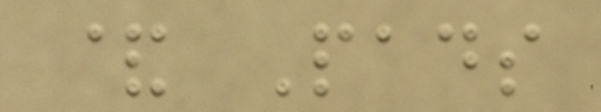& Pads
